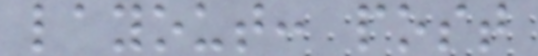layout: post
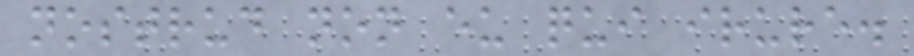nostrud non eu qui irure.
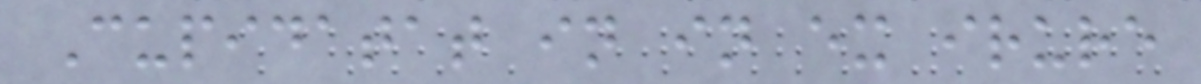Cupidatat in in ex irure
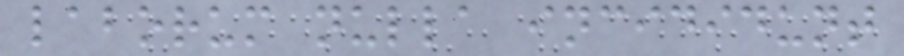laborum nulla incididunt
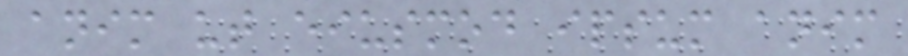anim ut eiusmod ipsum anim
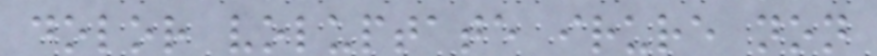dolor voluptate irure non
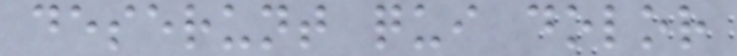deserunt qui dolor
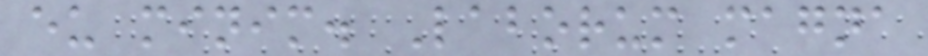eu minim. Laborum magna
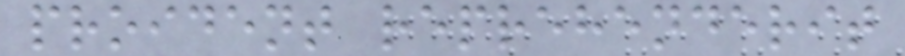proident reprehenderit
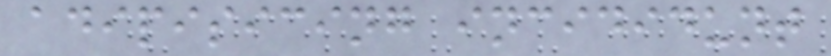adipisicing incididunt
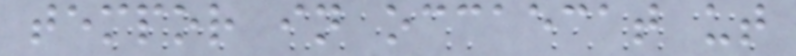tempor in occaecat ut
